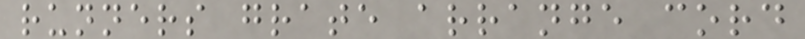runners grate arrange cord
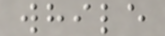while
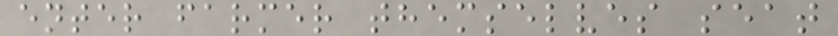enter farmer themselves seat
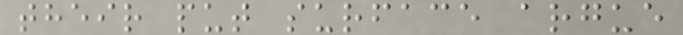their put surface argue
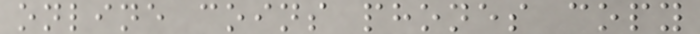online coins phones copy
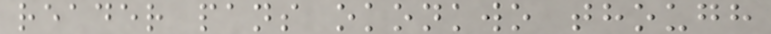reader pans okonkwo though
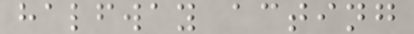halfway acting
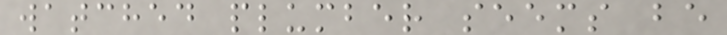watched plumber seems be
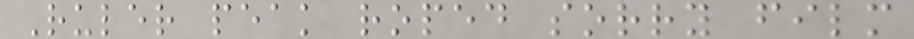Ruler peak roped sorry film
